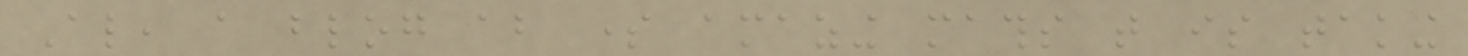Also, a blog about some amazing maths that is taking
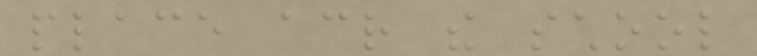place across the school
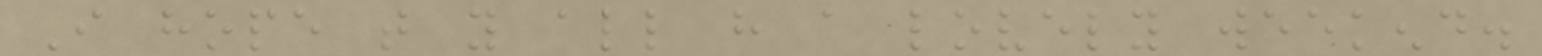I hope that you all have a lovely weekend.
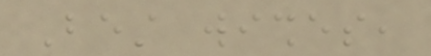Best wishes,
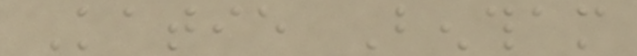Katie Bentham
